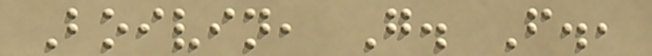Boivin, G. F.,
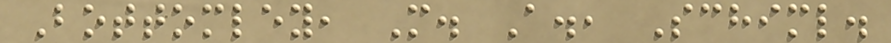Bottomley, M. A., Schiml.
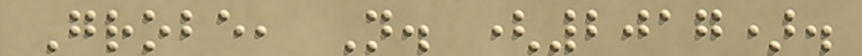Grobe, N. (2017).
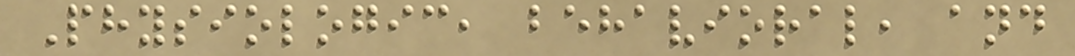Physiologic, behavioral, and
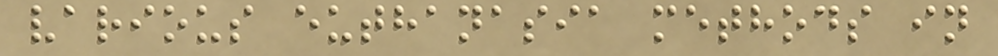various euthanasia methods in
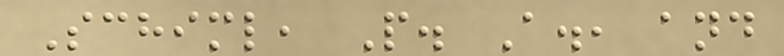Schiml, P. A., and
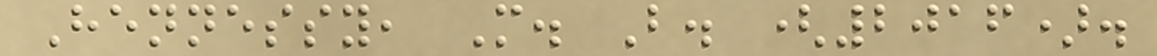Hennessy, M. B. (2016).
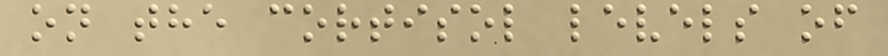on the cortisol levels of
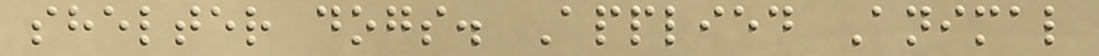shelter dogs. Applied Animal
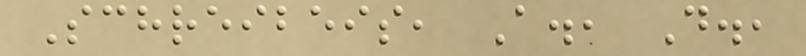Schreibeis, A., D.,
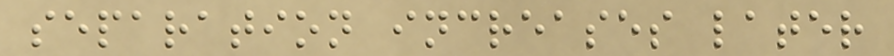separation increases later
